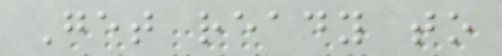Get ready to
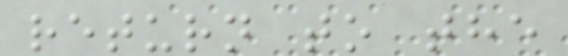return to the
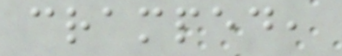cramped,
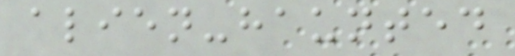alien-haunted
